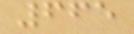665
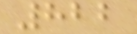822
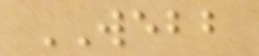WEBB
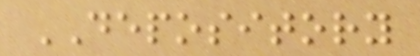DEPOSITORY
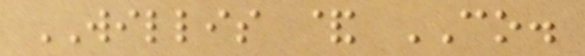WILLIS & CO.
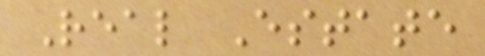Real Estate
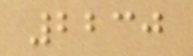2230
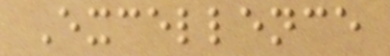Excellence
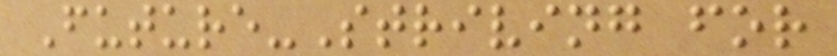Future-Striving for
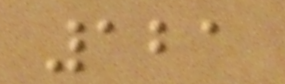121
